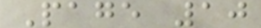Page 10
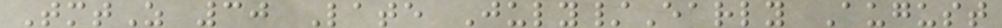TmtZ 30 Late July/Early August
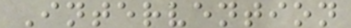Intervention
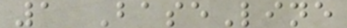1 BaseLine
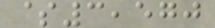$3,570
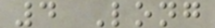4 Long
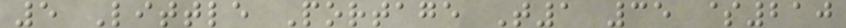5 Little Portage T1 35 $210
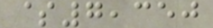$7,350
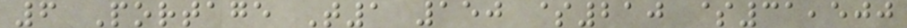6 Portage T1 150 $210 $31,500
